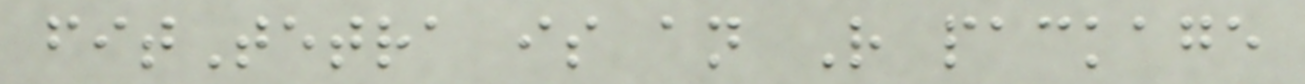fitTetra is an R package
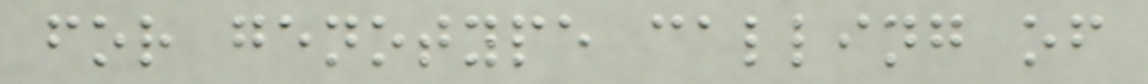for genotype calling of
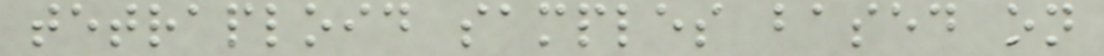tetraploid samples based on
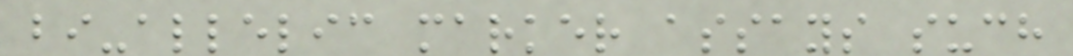bi-allelic marker assays such
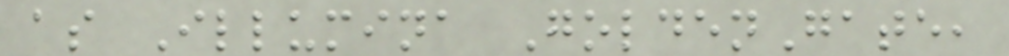as Illumina GoldenGate,
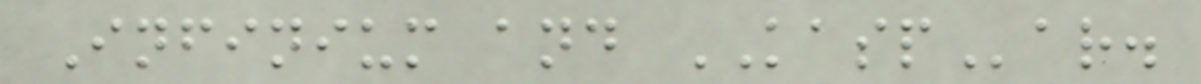Infinium and KASPar.
